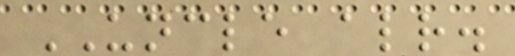UNCLE already.
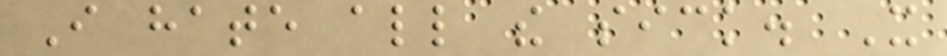I hate all the sick. It
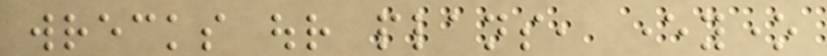wrecks our plans, everyone
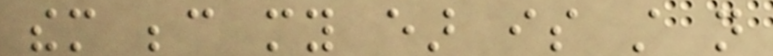them because my ear is still not
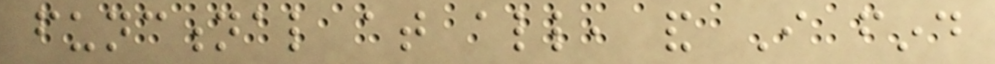functional at all, and I find
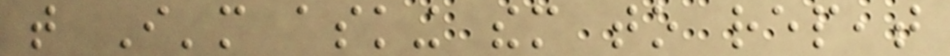that I'm asking them to repeat
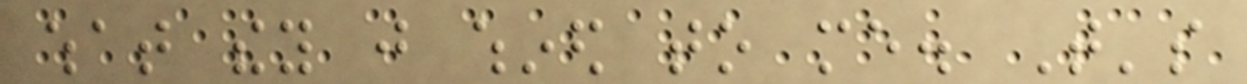what they just whined to me. That's
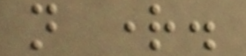not right.
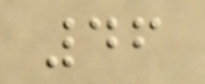46
